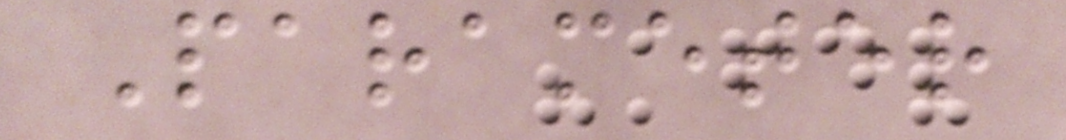Parameter
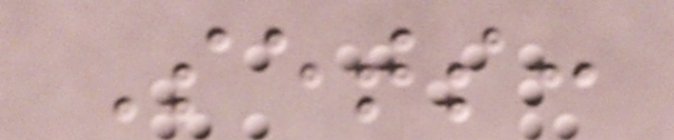Sets:
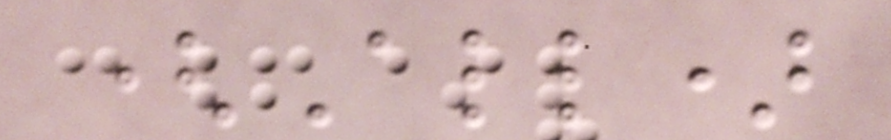(All)
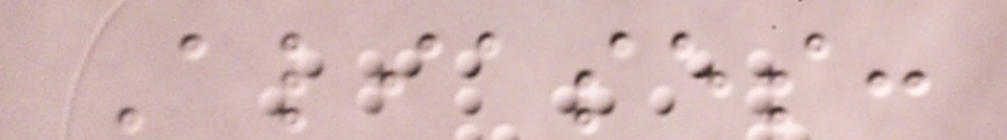Aliases:
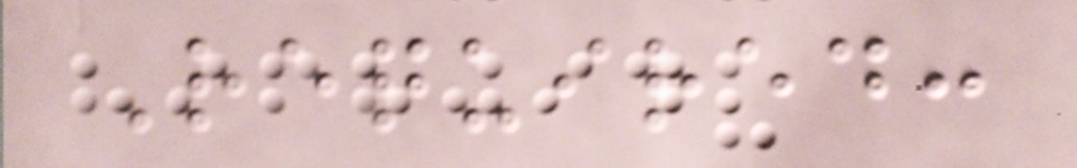Required:
